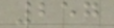257
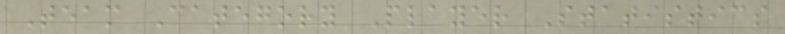Team Category Player Statistics
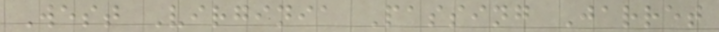West Virginia Passing Jarret
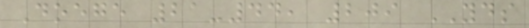Doege 21-44, 209 YDS
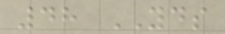48 YDS
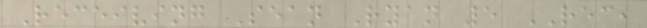Receiving Sean Ryan 5 REC,
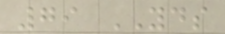79 YDS
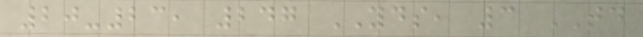20-23, 247 YDS, 3 TD
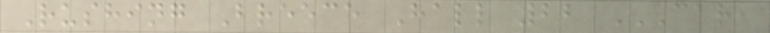Rushing Breece Hall 22 CAR,
